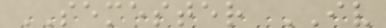SEMESTER IV
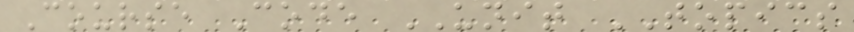Course Code UNIT TOPICS
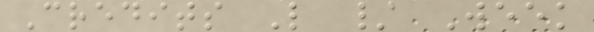Credits L / Week
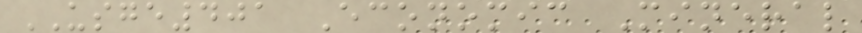USGE401 Economic Mineral
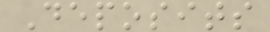Deposits
